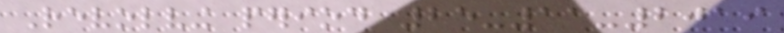Revolving period 25-11-2019
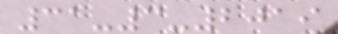31-3-2019
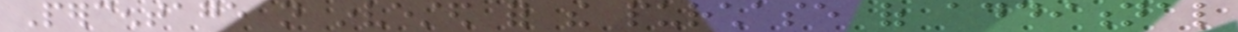Percentage not invested for the purchase of additional
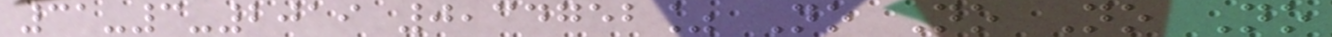31-3-2019 0,34752% No No No No
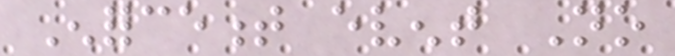Enforcement event No
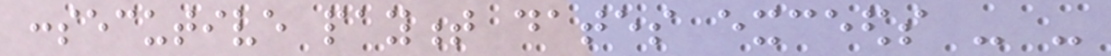consecutive payment dates exceeds - -
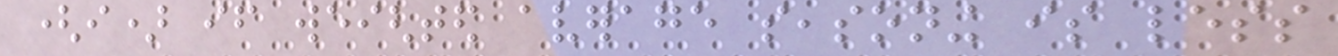(i) if weighted average seasoning is less
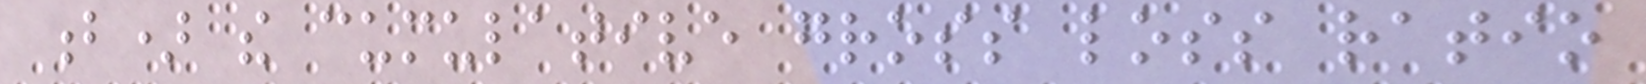b) the cumulative gross loss ratio
